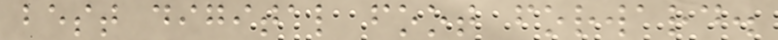best digital foot forward.
